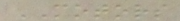MOTORS
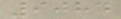9084
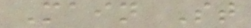Main St
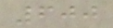600
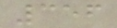356
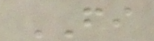FI
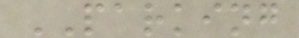PARKING
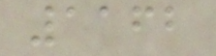1162
